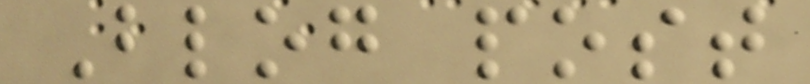Blog post
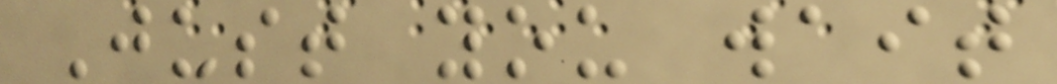Just you wait
